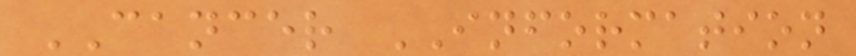CANCER INFORMATION
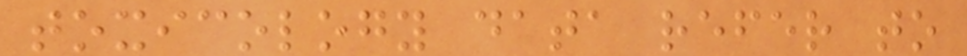toxicology data refer to
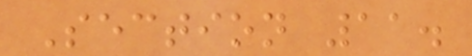Section 11.
